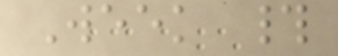Week #
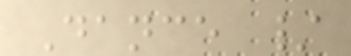Dance /
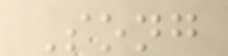Song
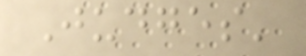Judges'
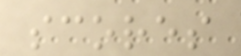scores
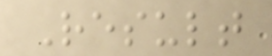Result
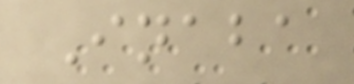Inaba
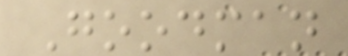Goodman
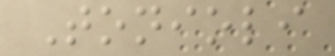Tonioli
